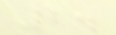2.
